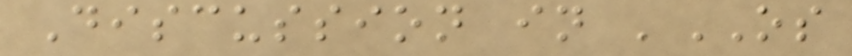Discussion in 'OS
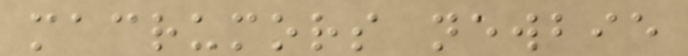macrumors newbie
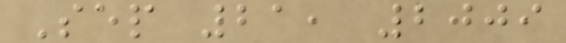Sep 21, 2009
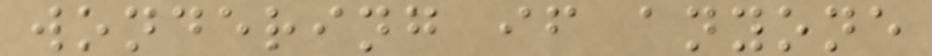wondering if anyone
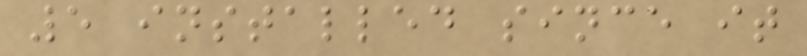5 installed since it
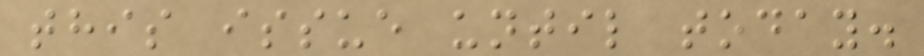this issue until today.
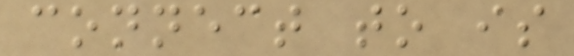connect to is
